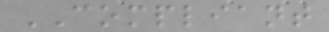COMPLIANT
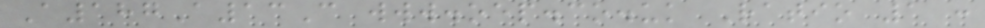A187A13C www.oep.co.uk Ratio 1 :
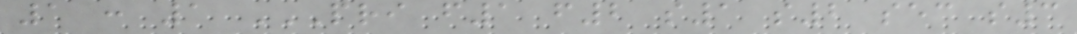1 : 1 PRI F1 F2 S1 S2 SEC S3
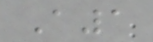A1
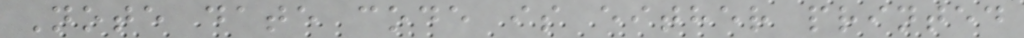Note date code is either printed
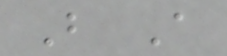B A
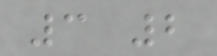3 2
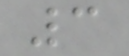3
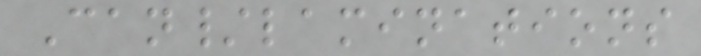Can/laminations
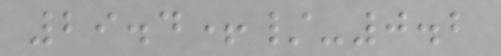29.4+/-0.2
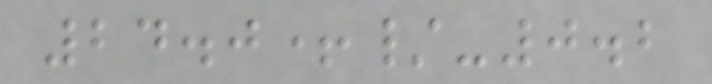24.0+/-0.2
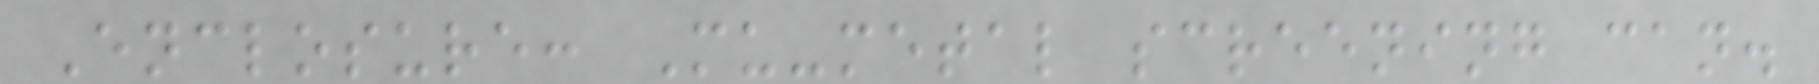Enclosure: Mu-metal screening can.
